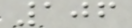106
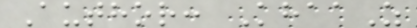Author: KhaaZ
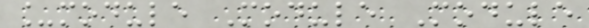_module Module Module
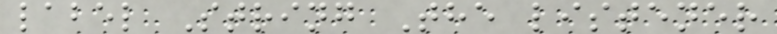label String The listener
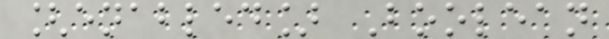[enabled] Boolean
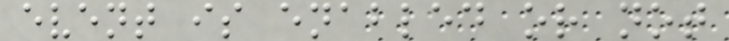event is enabled or not
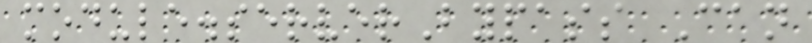module.serverBypass Can
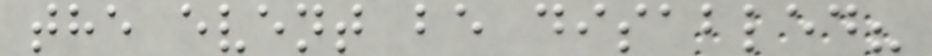the event be disabled?
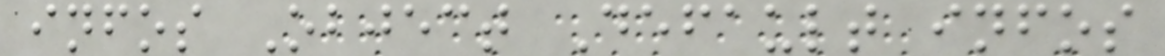infos Object Default infos
